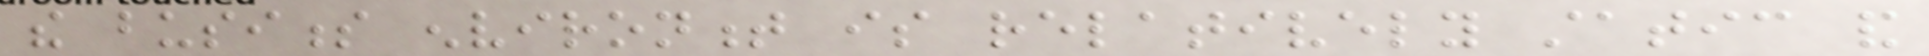the business environment is relatively static and
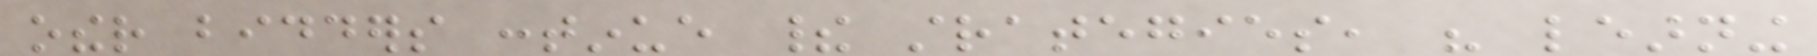other bidders continue their strategies, his learning
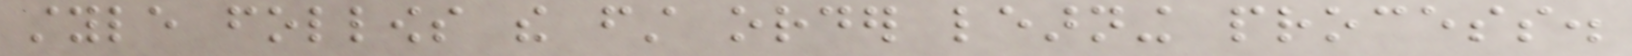style follows the first order learning process.
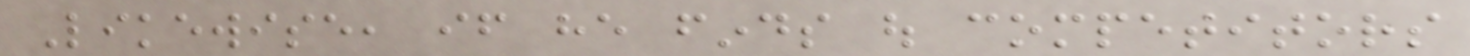Likewise, if he finds out competitors
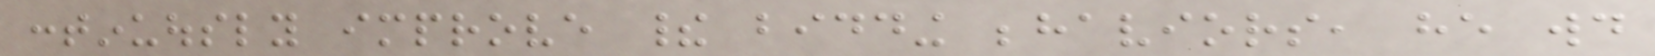continuously improve their bidding behaviors, he would
